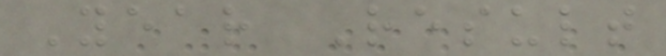Year Result
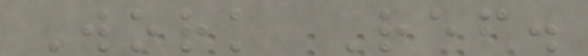Work Ref.
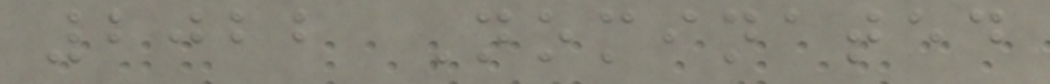2022 Nominated
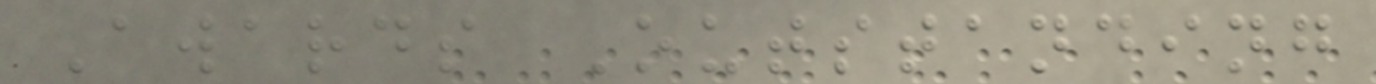Awards Outstanding
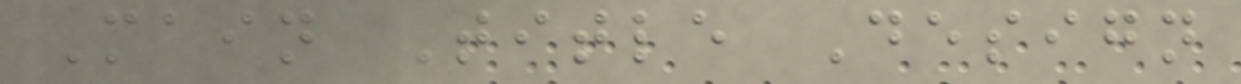Main Title Design
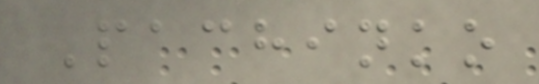Pachinko
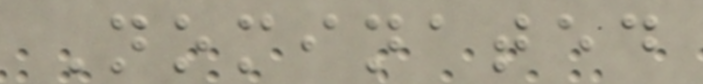Nominated
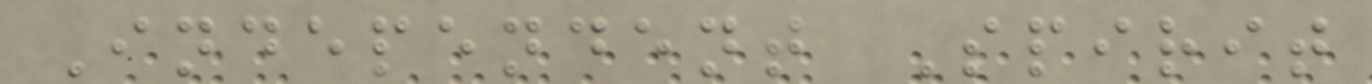Independent Spirit
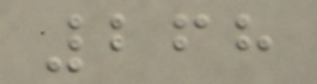268
